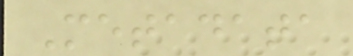Metadata
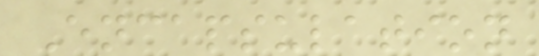Encapsulation
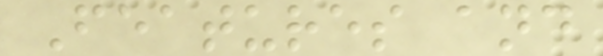Features and
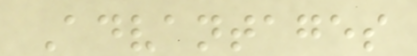Advantages
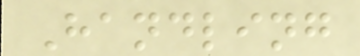Handling
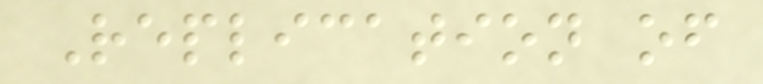Replication of
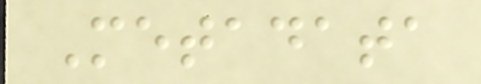Metadata
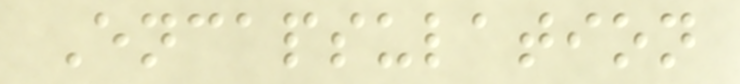Encapsulation
